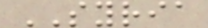SYRIA
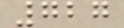727
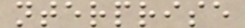nterprise
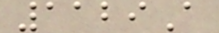1129A
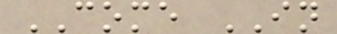COME IN
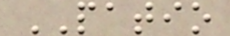PATIO
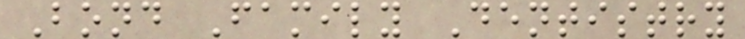Bond Family Dentistry
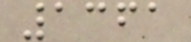1361
